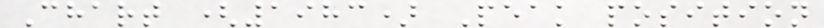Chart (1983) Peak position
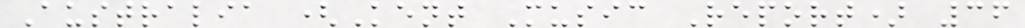Australia (Kent Music Report) 36
